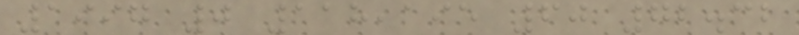1997 0 118,195 60 72.32
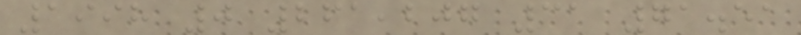1998 0 261,207 31 71.51
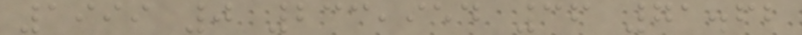1999 0 233,954 36 71.62
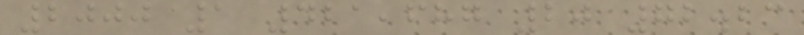2000 1 421,687 20 72.23
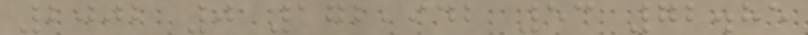2002 0 172,942 53 72.85
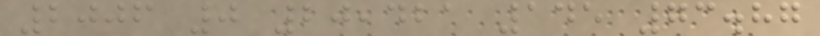2006 0 20,421 145 73.87
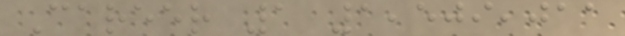Career 1 1,509,011
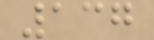137
